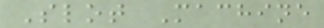Slot Machine
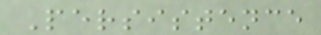Persistence
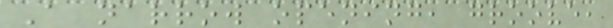A narrow opening, groove,
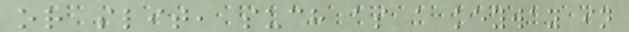or slit, such as a keyway in
